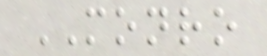MONRO
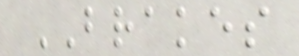BRAKES
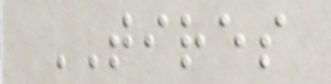TIRES
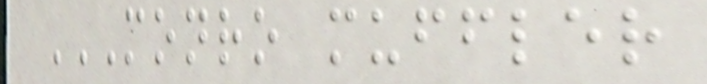MONRO MUFFLER
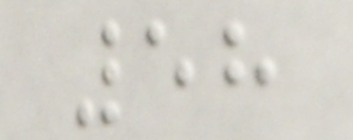58
